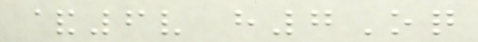&6v h7Oq
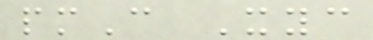pmC Xyc
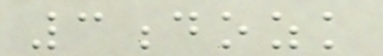3dozk
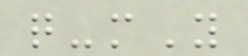q-mY
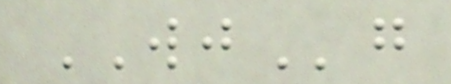WJg
